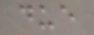due
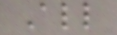All
